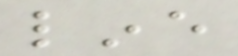line
